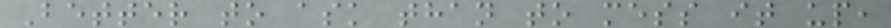Better to ask than to mess it up,
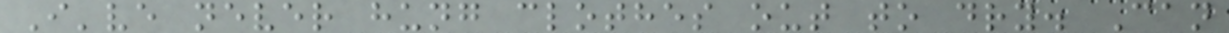I've never hung clothes out to dry. Can
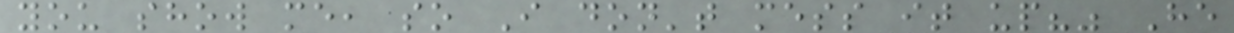you show me, so I don't mess it up?" He
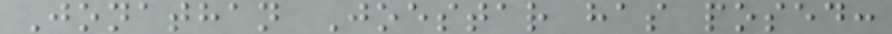Jonathan Joestar has posed:
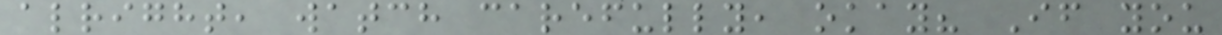alright, watch carefully, okay? If you
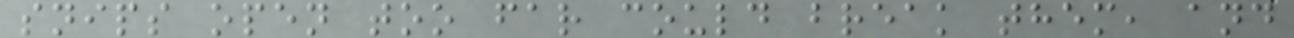snips open too far could break them, and
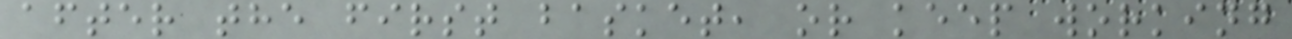after the first basket, or keep working
